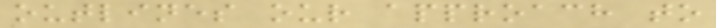outlines our approach to
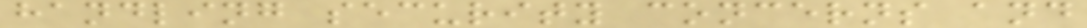handling security concerns and
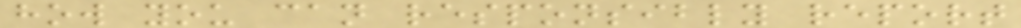how you can responsibly report
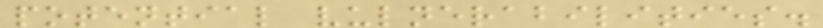potential vulnerabilities.
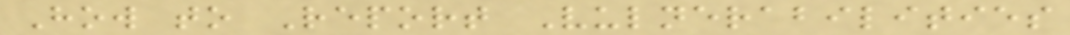How to Report Vulnerabilities
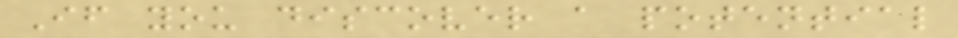If you discover a potential
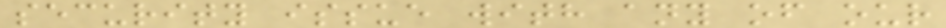security issue with any of our
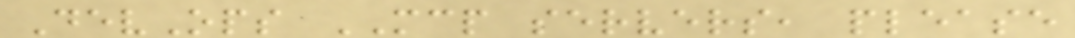DevOps MCP servers, please
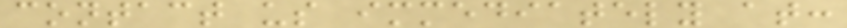contact us immediately at:
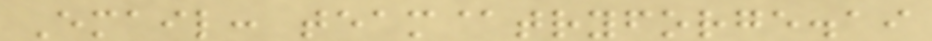Email: team@tryforge.ai
